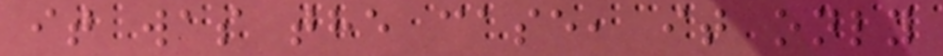it was the case, it only
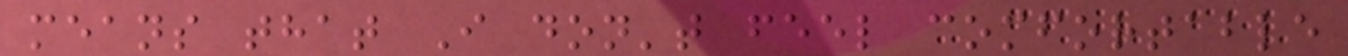means that I don't feel comfortable
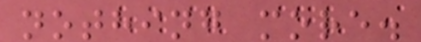nothing more.
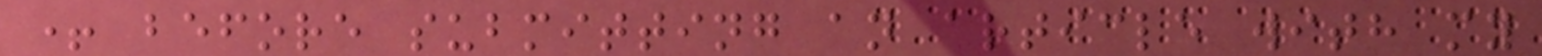+ before submitting an article with my
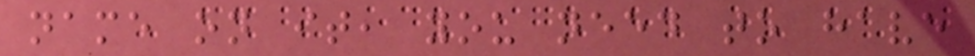name on it, you need to have
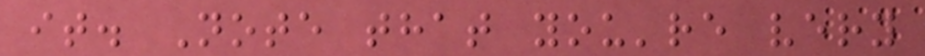it. Note that you're very
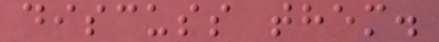discuss them.
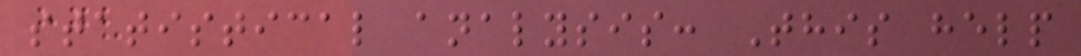statistical analysis: This help
